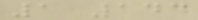1 143
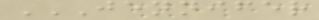JENNIFER
